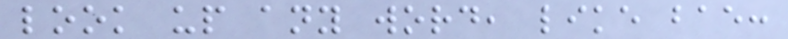look up any word, like bae:
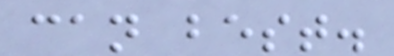can best.
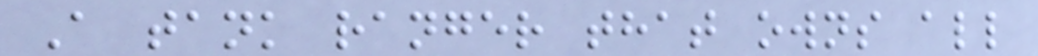A tank ranger that owns all
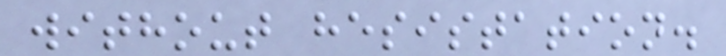without hesistation.
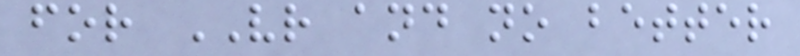for VR and no better
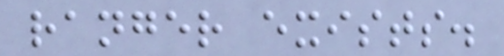ranger exists.
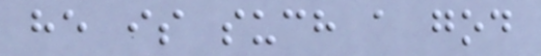he is such a god
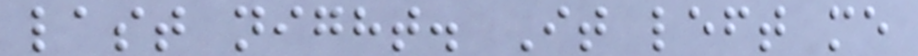last night. It left me
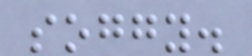soggy.
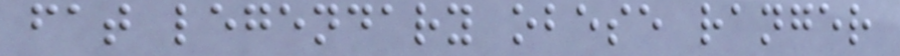fat legendary obese ranger
